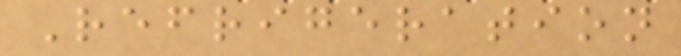Refrigeration
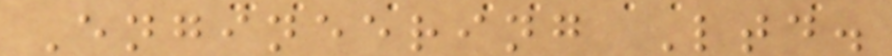Engineering Ltd.
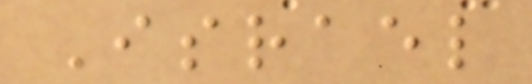Israel
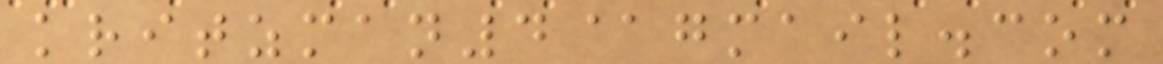kritzman4@gmail.com
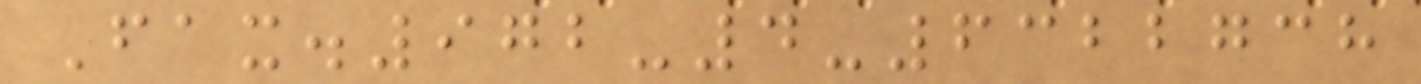Fax.972-4-6322738
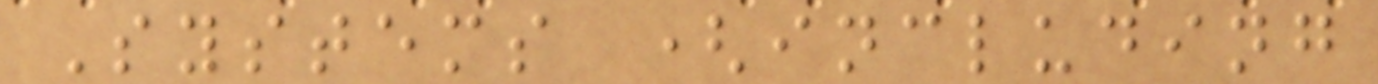Systems (including
